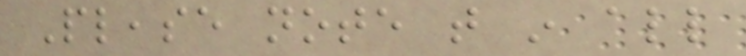Please note that in all
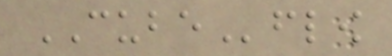CUBEflow
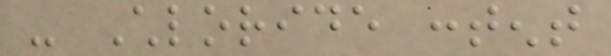- Chloride content
